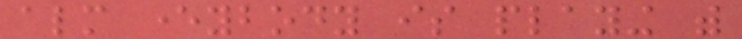almost everybody is playing with
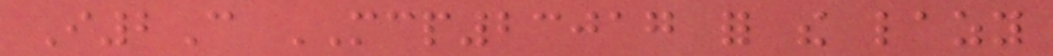I2C MCP23017 for the lazy
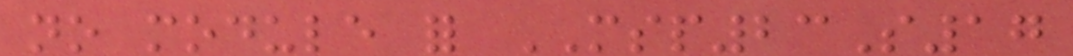no module for MSP23S17
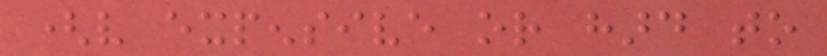(very expensive or hard to
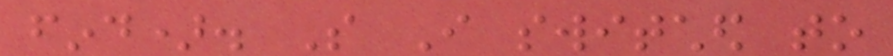find). So I switched to
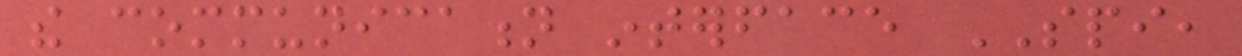the communication interface SPI,
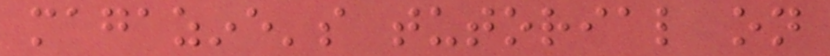magazine's tutorial on
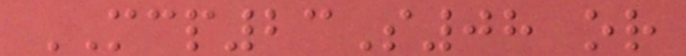MCP23S08 or
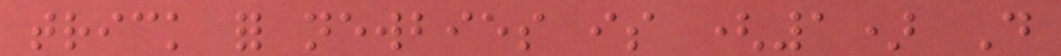trick for newbies is (1) Do
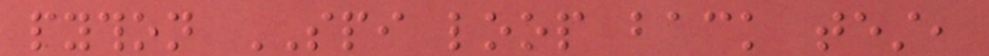python SPI loop back test,
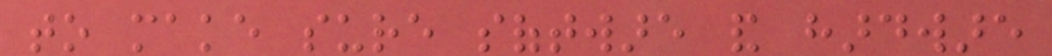to make sure software and hardware
